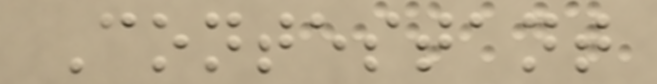Contestant
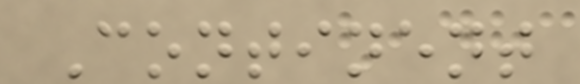Continent
